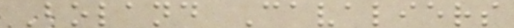Boland Cavaliers
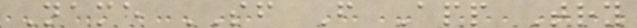Name SF F App Try
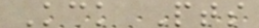Kck Pts
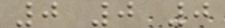0 0 0
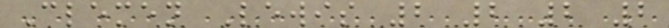Clemen Lewis 2 2 2 2
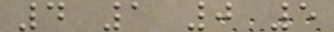4 1 0 5
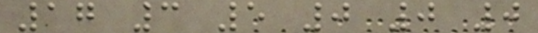17 3 5 0 0 0
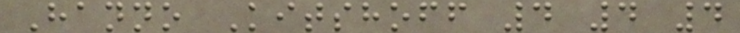Hanno Kitshoff 4 4 4
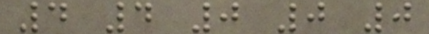4 4 0 0 0
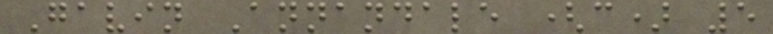Gavin Annandale (c) 5
